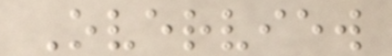Overview
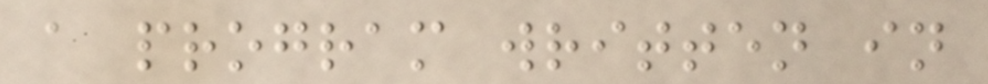a program written in
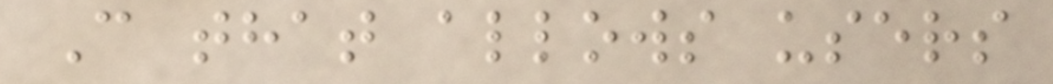C that allows users
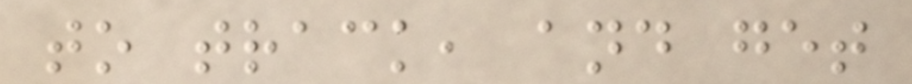to track, and get
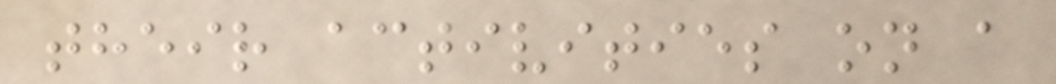their activities on a
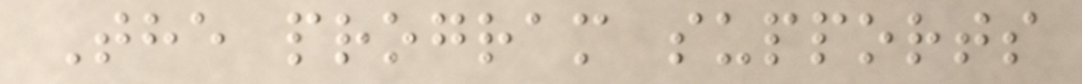The program supports
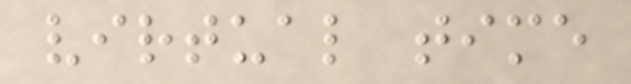virtual time
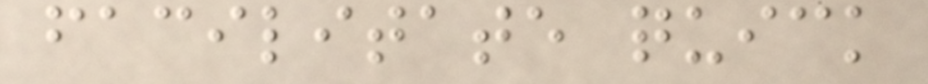facilitate quick
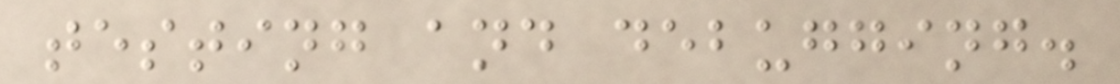testing and debugging.
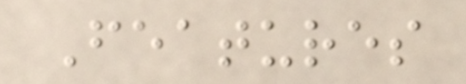Features
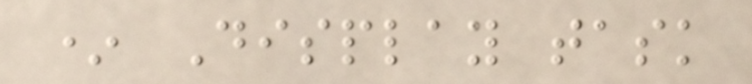* Display task
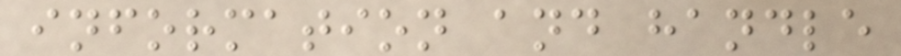information and handle
